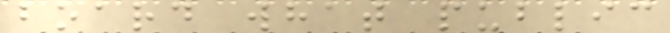board what public
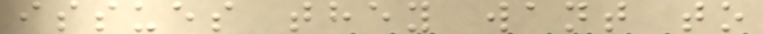issues they want to
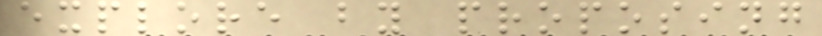explore by proposing
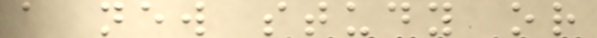a new study or
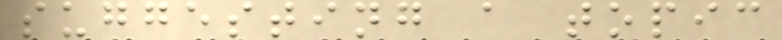suggesting a topic
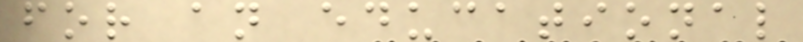for an educational
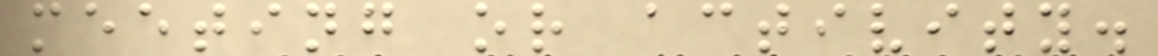meeting or activity.
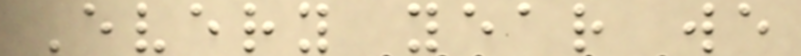Every year we
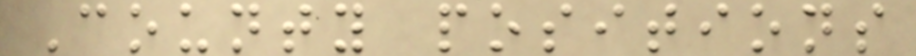County positions
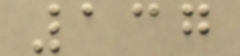137
